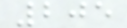205
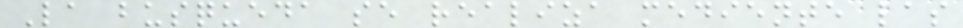La busqueda se realiza mediente las
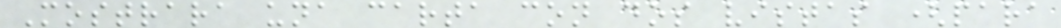Mostrara una carta con dos vistas (para
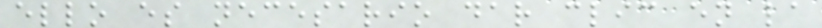ello es necesario dar clic en la
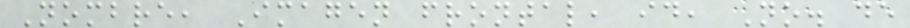Nombre, Imagen frontal, id, No. de
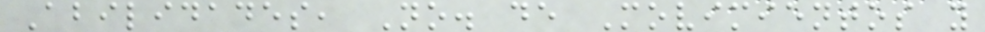Abilidades, No. de Movimientos y
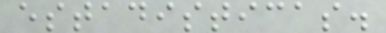estadisticas.
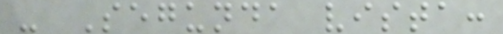- Segunda vista:
